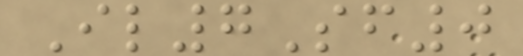Il7Sf0
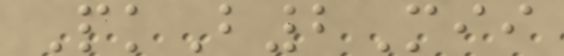PkB2Mii
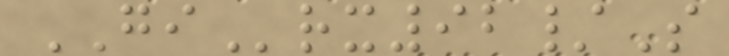GIrx92/S
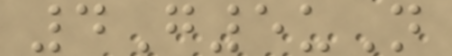4G5uN
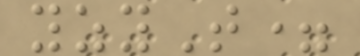yzyT=
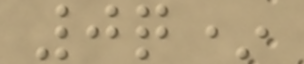0q*
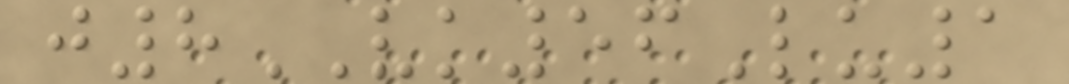j8VK56Lu1
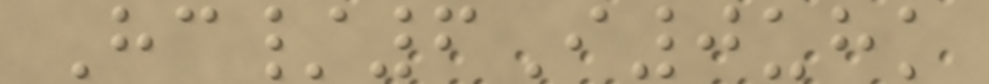Hc/6I0uhk
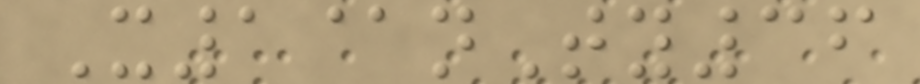X1@nTy36
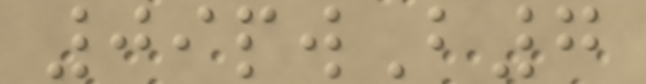09pwB7
